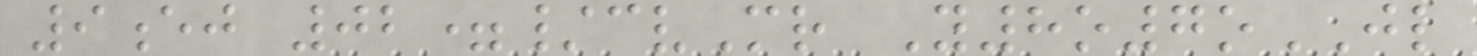9ej 02=/cvMr Y8o7oJL
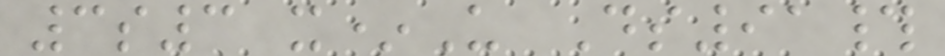3s3 x*U Ds91#
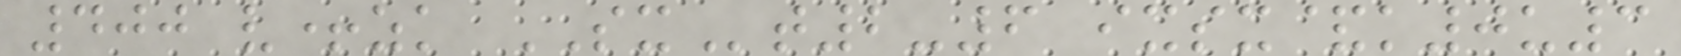400 v+zk SXt2-6 ixsx&k0u3
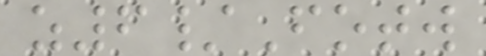z6/Fotw
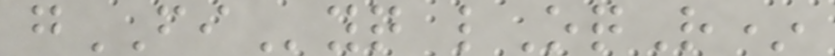gFIyq lOqR*
